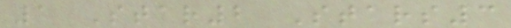1 Star2 Stars3
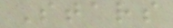Stars
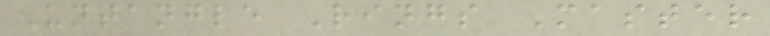Untangle Rings Master
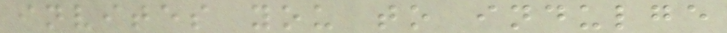invites you to indulge
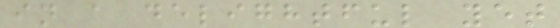in a delightful yet
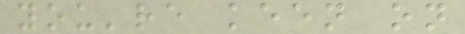you're keen on
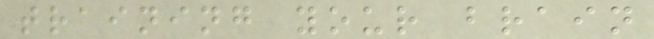training your brain
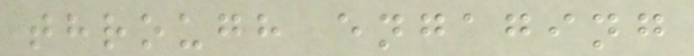through engaging
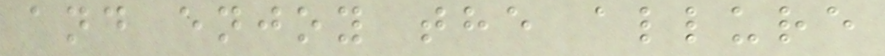and enjoy the allure
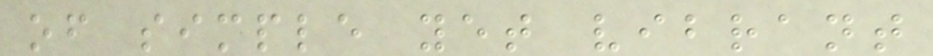of simple yet vibrant
